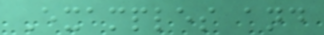Examples and
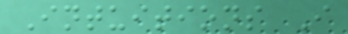Intuitions I
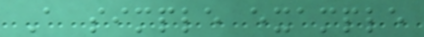A simple example
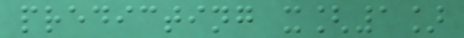predicting x[1]
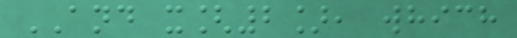AND x[2], which
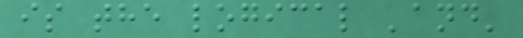is the logical 'and'
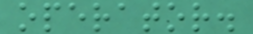operator.
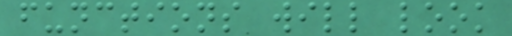functions will look
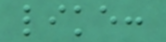like:
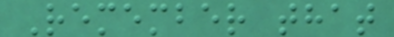Remember that
